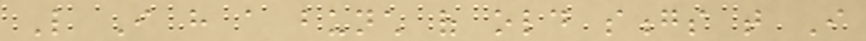Like I have a bunch of old songs that I
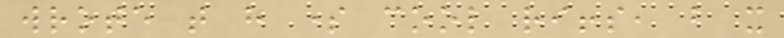wrote that have some cool riffs, but it
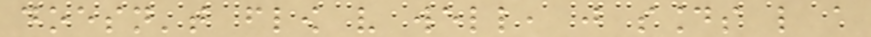doesn't flow very well, just sounds like a
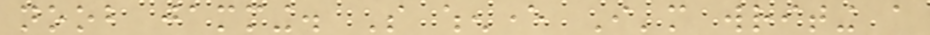noob jamming. So whenever I'm writing a
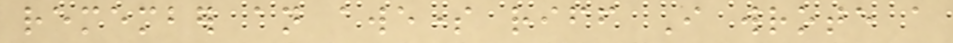remember an awesome riff I wrote a
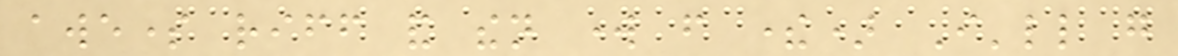awesome riff and then work from there) I'll go
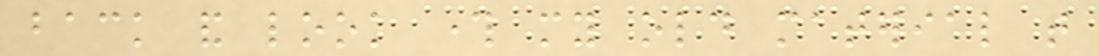back and look through my old material that
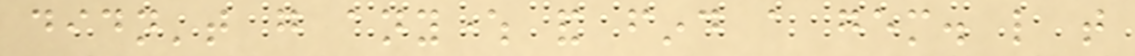didn't go anywhere and find a gem. like that
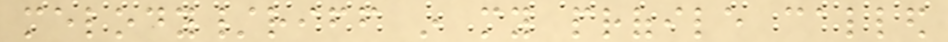melody/riff in my profile called
